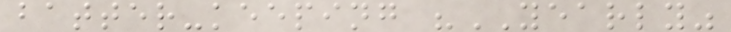batter-keeping "YEARLY"
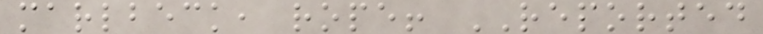marlbeck, rope! REPORTED
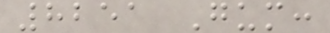8251 Gum:
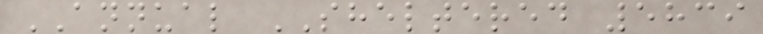ANNUAL SHELTERED 5839
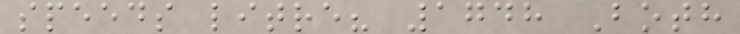speeds litre? 1748 Both
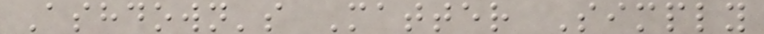Ashdown's Matter Simply
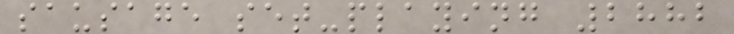sausage set-playing 2882
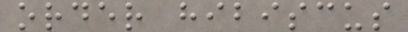order hibiscus
